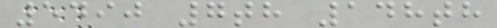5490 7th 148th
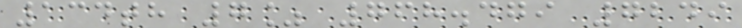134th 7% 768.479 7249
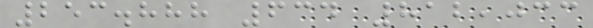253.888 634 812,033
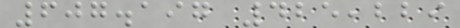607.197 425,229
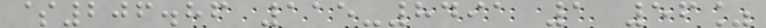$206.86 115-8491 1 56%
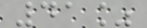41%
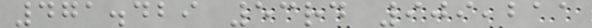471.429 53rd 909,211
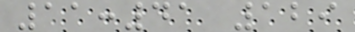11:41 129
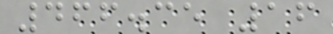466.35 16
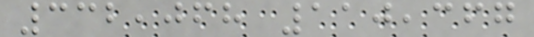332,068 110,367
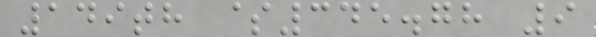149th $345.78 9
